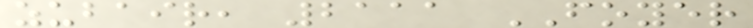zubair, 2111 FOYER
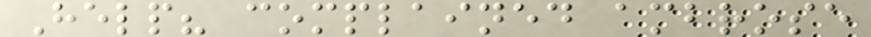Help? complained ambrose
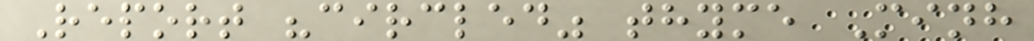Report "circled" thyme Minh
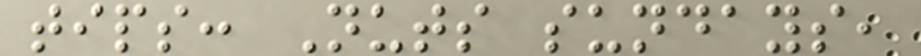tips: Nuts sundays,
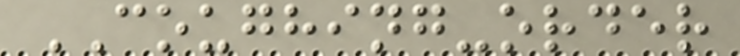COUGHING-order
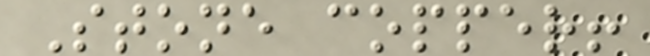Stone copper!
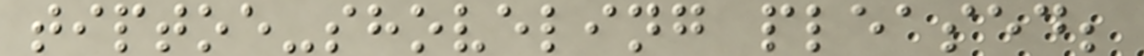tiptoe-shoveling pleased;
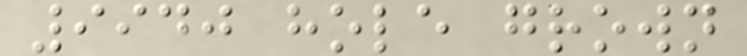9940 hole grown
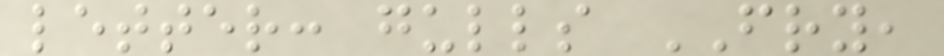letter: gulls FRY,
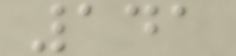141
